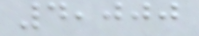4,000
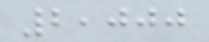2,000
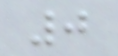0
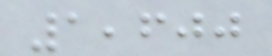1,600
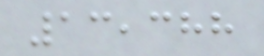13,388
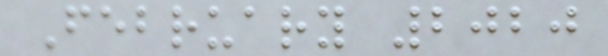February 2020
